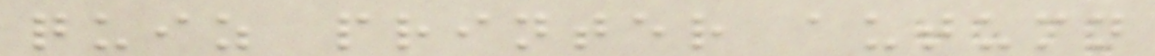quiz printer autumn
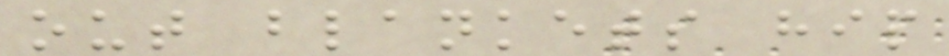out blankets hip
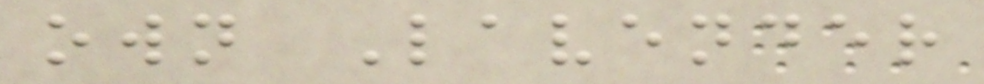own Lavender
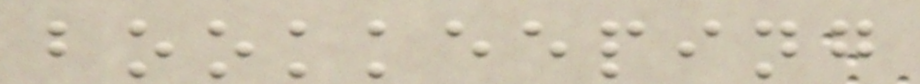bookkeeping
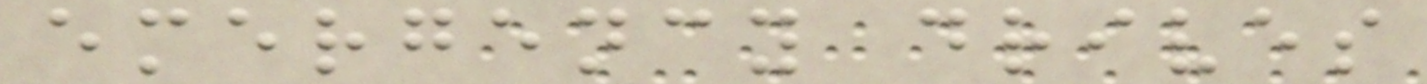emergency drives
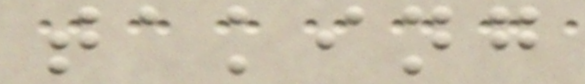taking
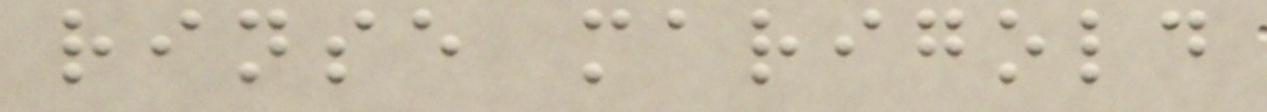rinse marigold
